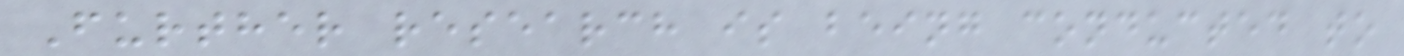Further research is being conducted to
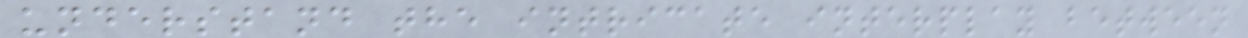understand the intricate interplay between
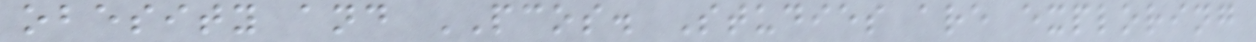obesity and PCOS. Studies are exploring
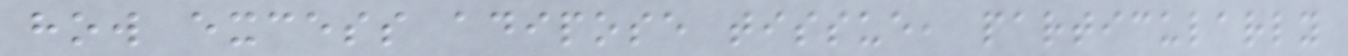how excess adipose tissue, particularly
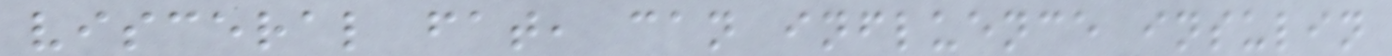visceral fat, can influence insulin
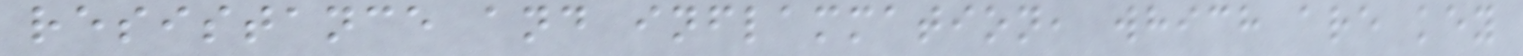resistance and inflammation, which are key
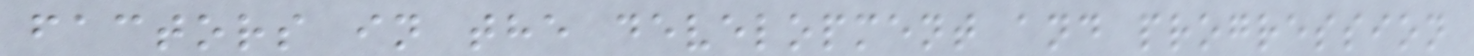factors in the development and progression
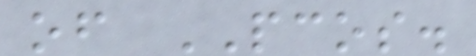of PCOS.
